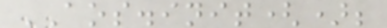AOS.init();
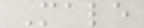Male
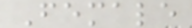Female
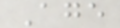Age
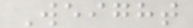Weight
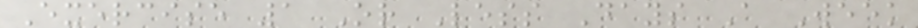Exercise 1 Or Less Days A Week
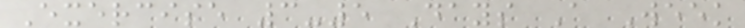Exercise 3-5 Days A Week
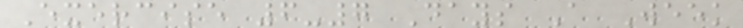Exercise 6-7 Days A Week
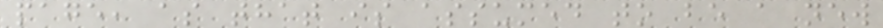page, as that is assumed to be a new
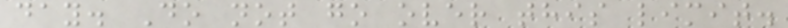day. Do not go over this limit.
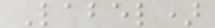Label)
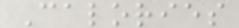Calories
